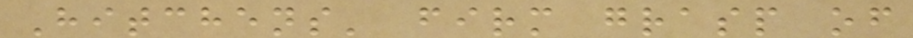Hitchens' firm grasp of
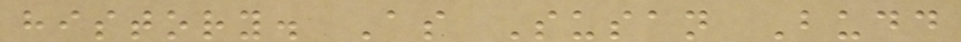history. As Susan Budd
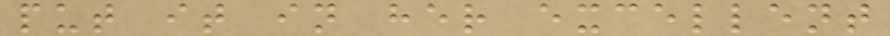put it in her excellent
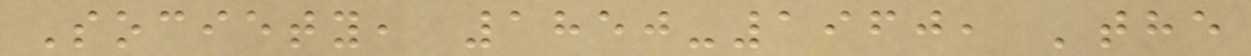Society, 1850-1960, 'the
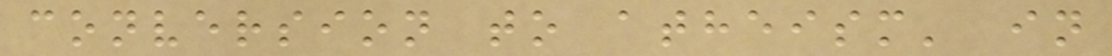conversion to atheism' in
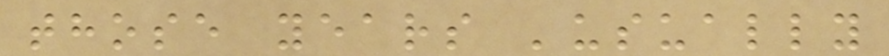those years 'usually
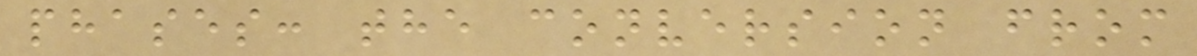phases: the conversion from
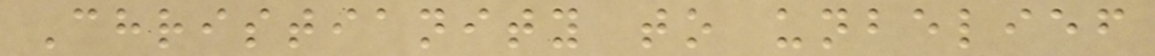Christianity to unbelief
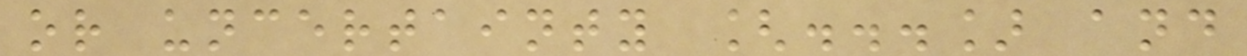or uncertainty [...] and
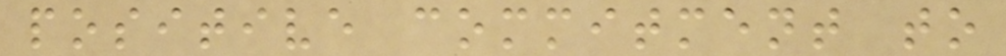positive commitment to
